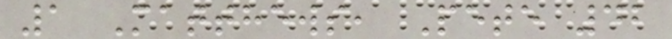1 Matthews, Pete 42
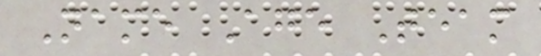Name Age Team
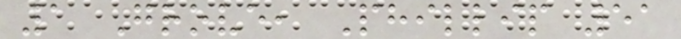1 Grove, Phillip 51
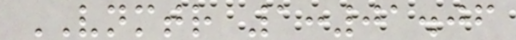VNMTR 1:01.06
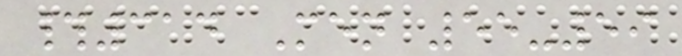#314 Men 55-59
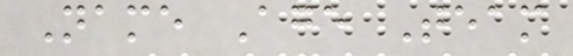Name Age Team
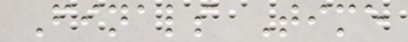Finals Time
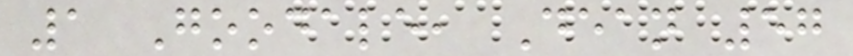1 Goodale, Dean 57
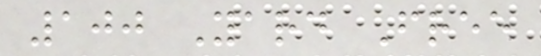100 Yard Free
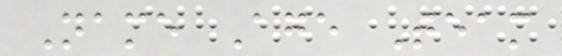Name Age Team
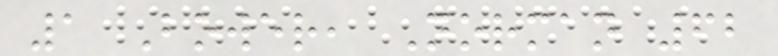1 Bower, Norman 62
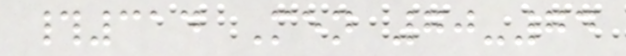#314 Men 70-74
